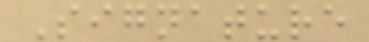Signature
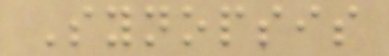Synopsis
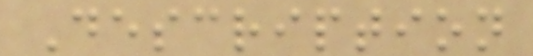Description
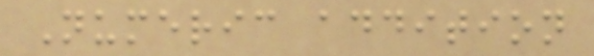Numeric addition
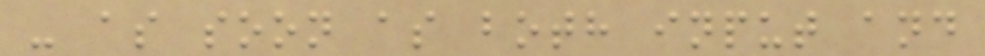- as soon as both input and
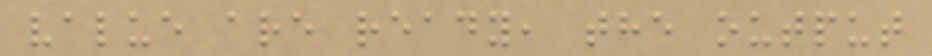value are ready, the output
